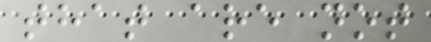that are not
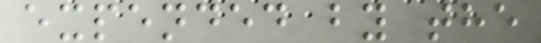expended by the
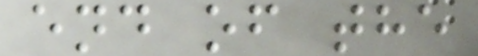end of the
